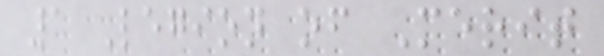1 Legion of Merit
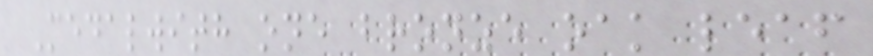Medalwith one bronze oak leaf
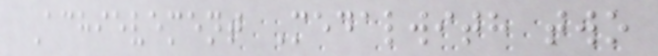Achievement Medalwith two
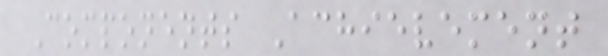Components Achievement
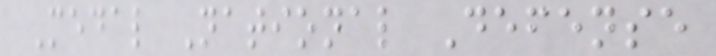Medal National Defense
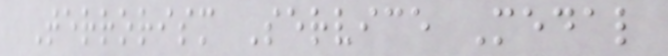Terrorism Service Medal
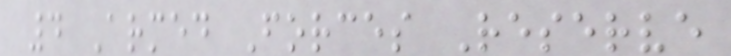4 Armed Forces Reserve
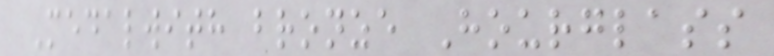Medalwith bronze Hourglass
